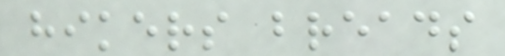hikers breads
